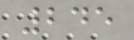245
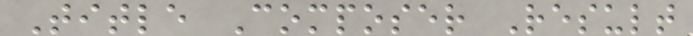Title Composer Result
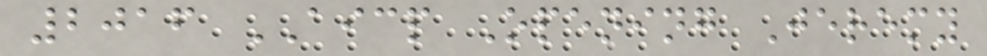2016 AICP Opening Jeremy
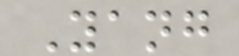Yang
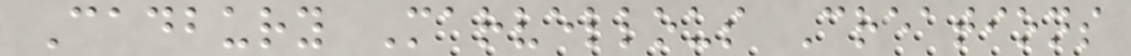Cadbury Marvellous Creations
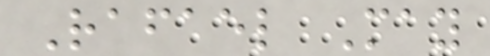Rafael May
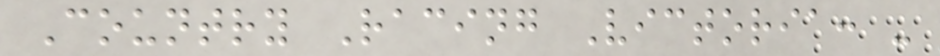Country Racing Victoria: -
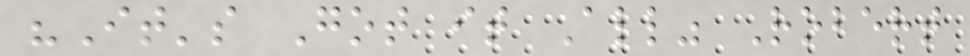"It's Got it All" Robert
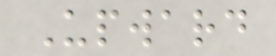Upward
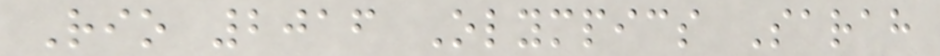Rio 2016 Olympics Sarah
